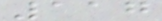117
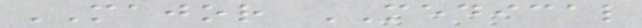MAJOR MEDICAL
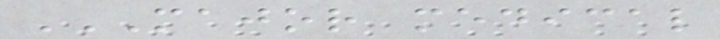MAJOR MEDICAL
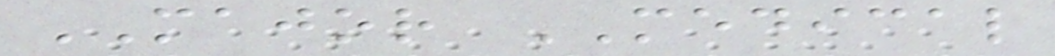MAJOR MEDICAL
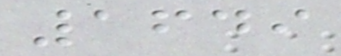1649
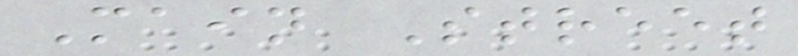Main Street
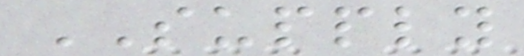SUPPLY
